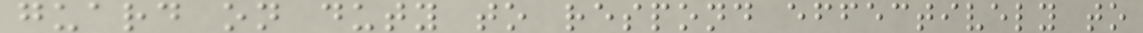guard on duty to respond effectively to
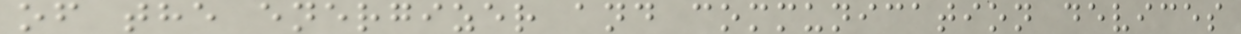of the energizer and communication devices
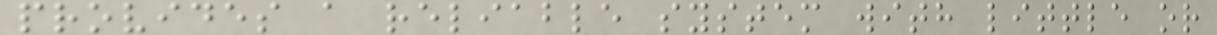provides a reliable system with little or
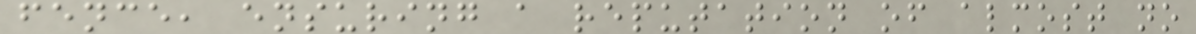fence, ensuring a reputation of almost no
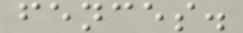fences.
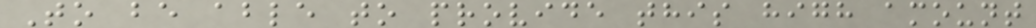To be able to provide this high amount
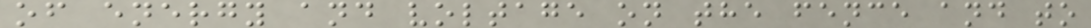of energy and voltage on the fence and to
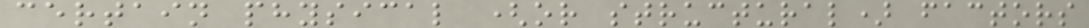certain physical (or structural) factors
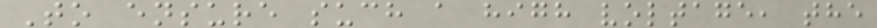To ensure such a high voltage, the
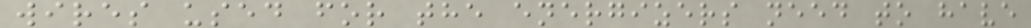wires used for the energizers need to have
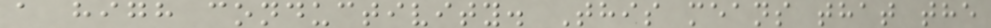a high conductivity. This means that the
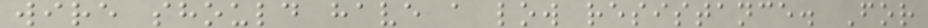wire should have a low resistance. For
